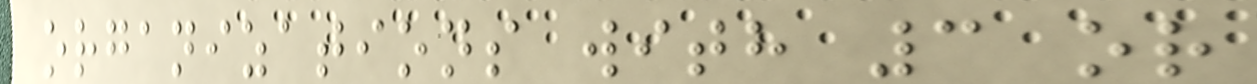organizations with 3 or
